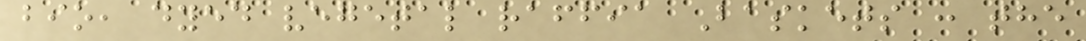bio, dyed vegetal raffia Baskets : the
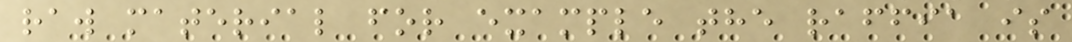raw material for example the raffia is
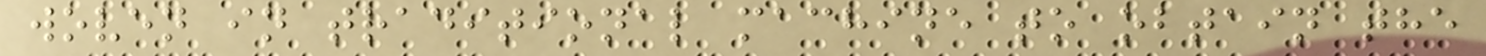woven in traditional machine to obtain the
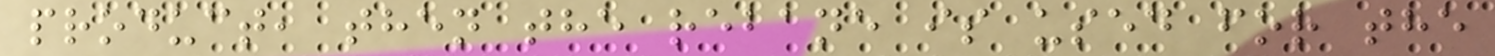product, then the rebane is used for the
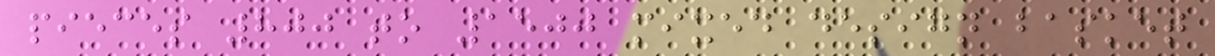pieces 800 to 1500 mixed design basket
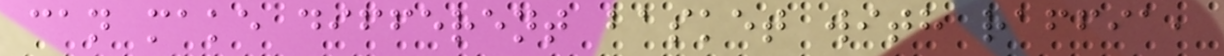can make different basket with raffia,
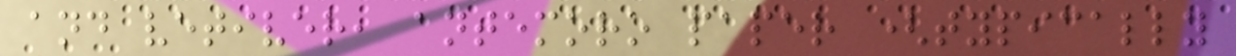and vetiver, antemoro paper (typically
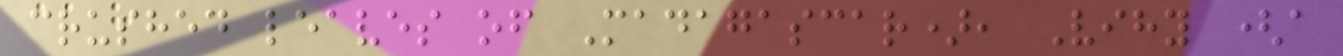crushed leaves of Madagascar), Vihy (a
